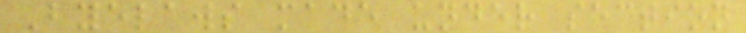Byelaws made under section
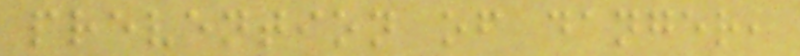prevention of danger,
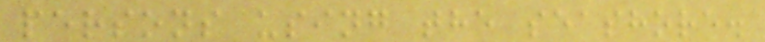persons using the seashore.
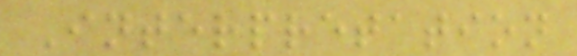Interpretation
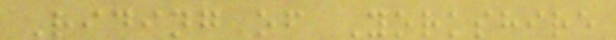Riding of Yorkshire
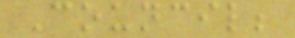Council;
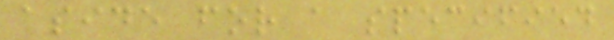aside for a specified
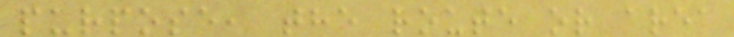purpose, the route or area
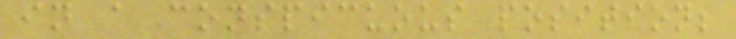in a conspicuous position;
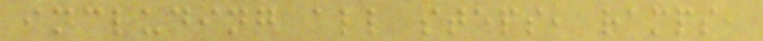including all steps, ramps,
